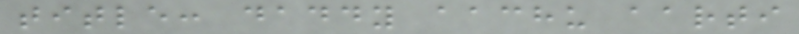title: daddy aachu aarti
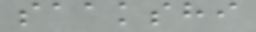saakshi
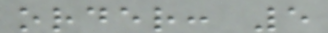order: 5
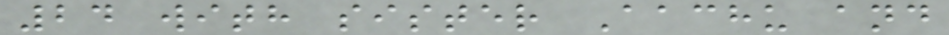24 with sister Aachu and
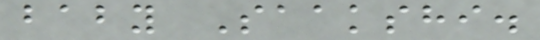baby Saakshi.
